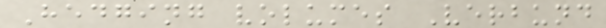Hedging volumes Verbund
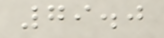79.0
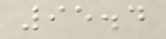95.4
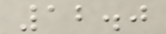12.0
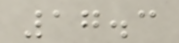17.3
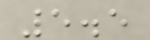5.5
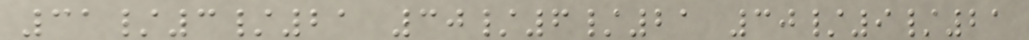31/3/21 30/6/21 30/9/21
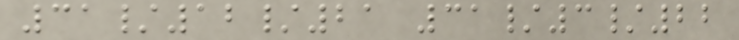31/12/21 31/3/22
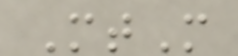MtM
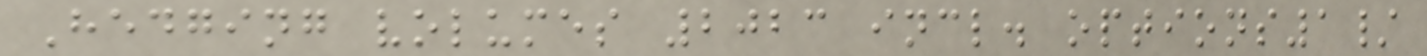Hedging volumes 2023 incl. options1/
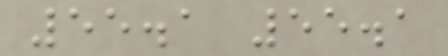55.1 55.1
